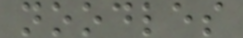noodles
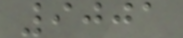9001
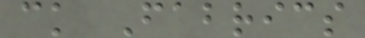ck Fabrics
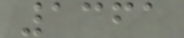1361
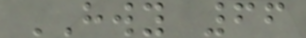HWY 66
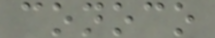conoco
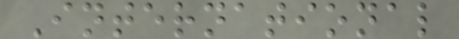International
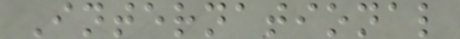International
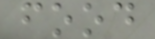food
